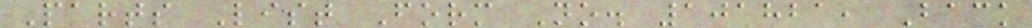Parts List Form No. 101821, Back
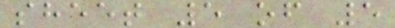sheet 5 of 5
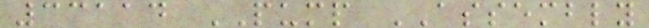33114 PUMP ASSEMBLY
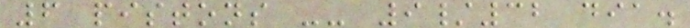6 pistons -- 9/32 dia.
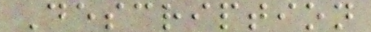Description
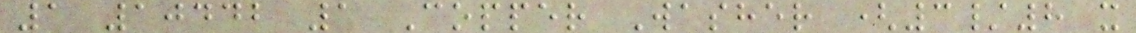1 10442 1 Copper Washer (3/8 x
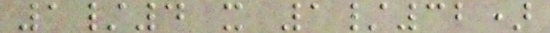1/4 x 1/32)
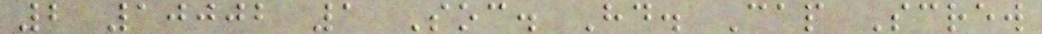2 10002 1 Soc. Hd. Cap Screw
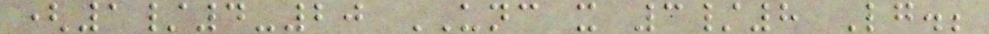(1/4-20 UNC x 3/8 Lg.;
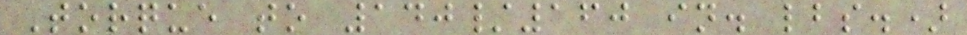Torque to 140/160 in. lbs.)
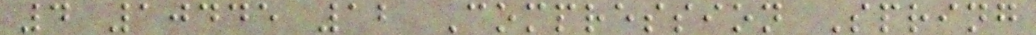4 10445 12 Compression Spring
